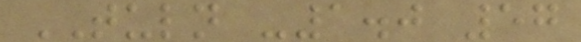TULN -1.0 57
